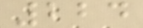224
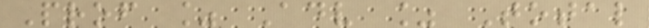Prof % Adv % Total
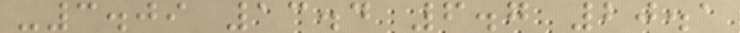-3.09 13.4 6.7 20.1
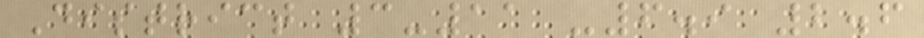District 3-11 -6.9 2.6
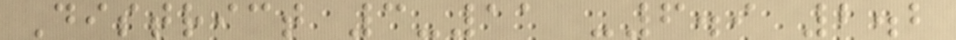District 3-11 -6.9 2.2
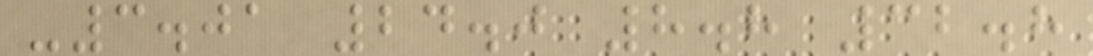-3.01 24.0 8.8 32.8
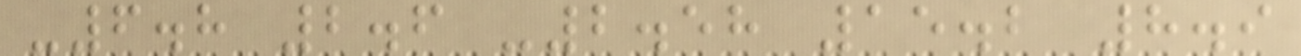-6.8 2.6 -2.58 15.2 8.9
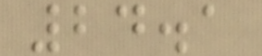24.1
